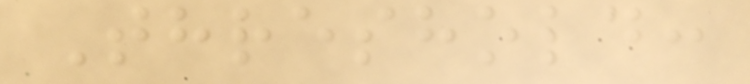Threshold:
